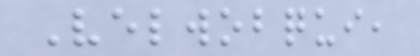Velwobqui,
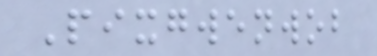Pixgwenwob
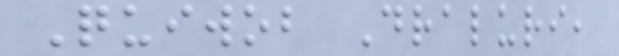Quiwob Draluri,
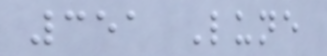351 Lune
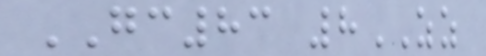GC83 8ZZ
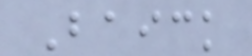Baick
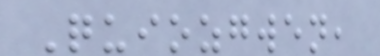Quiozgwen,
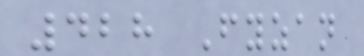428 Fyzan
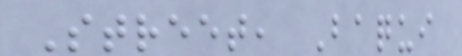Street, Baqui
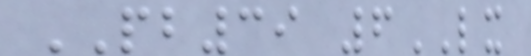PB39 6LX
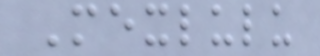Mexlulu
